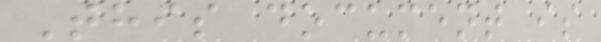This document is
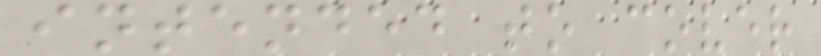intended to cover
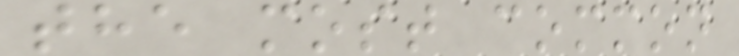the most common
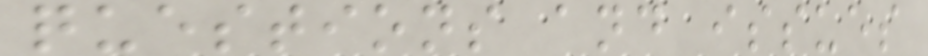questions and issues
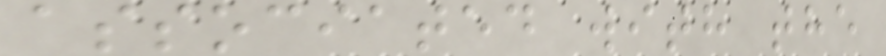associated with the
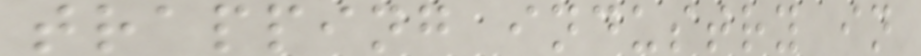trapping industry in
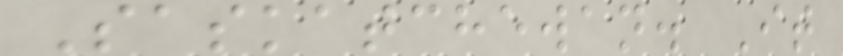Saskatchewan. It
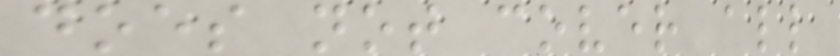does not cover all
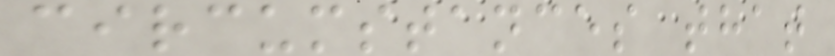circumstances that
